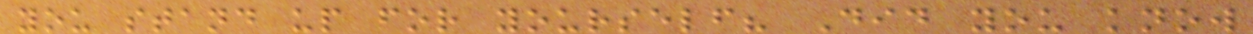you stand up for yourself? Did you know
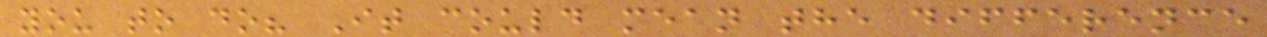you to do? It could mean the difference
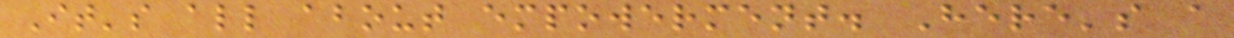It's all about empowerment. Here's a
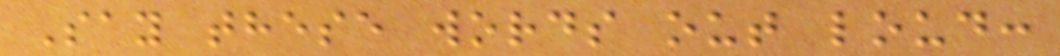Say these words out loud:
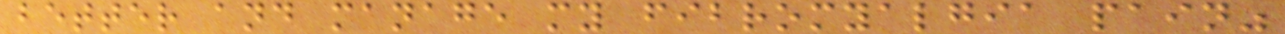better and manage my fibromyalgia pain"
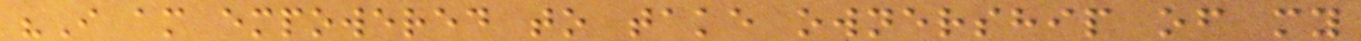"I am empowered to take ownership of my
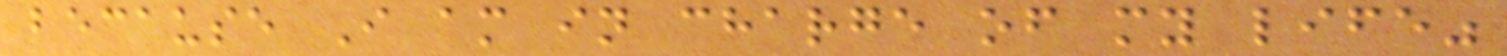because I am in charge of my life"
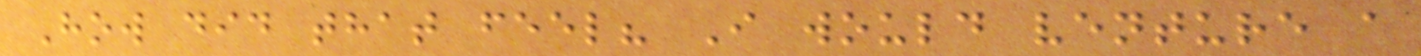How did that feel? I would venture a
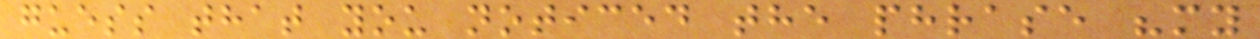guess that you noticed the phrase "my
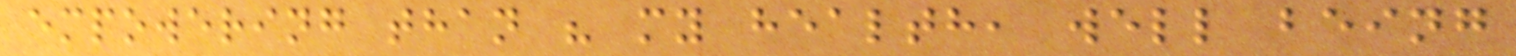empowering than " my health, well being
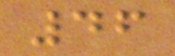46
